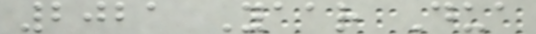2021 Yaar Dua
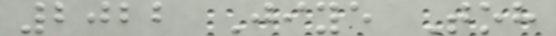2022 Jiye Toh
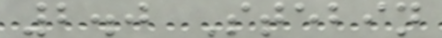2.0 Stebin
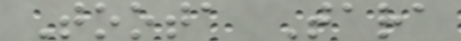Toota Tara
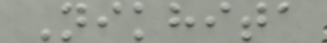Nikhita
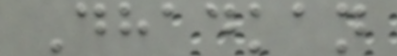Dhadkan
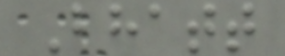Bhatt
